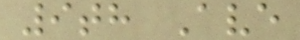9th Ave
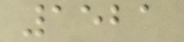1521
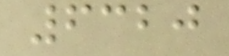6320
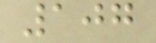107
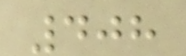408
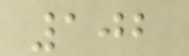102
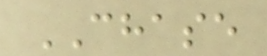CHASE
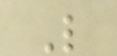L
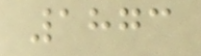1873
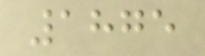1875
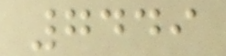7449
